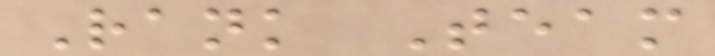Rank Team
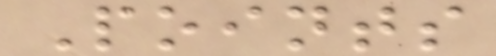Points
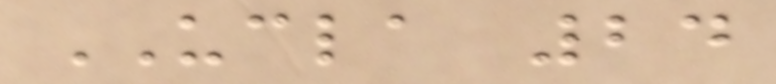UCLA 24
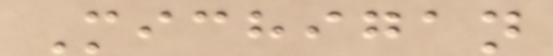Michigan
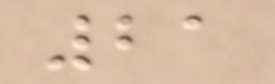21
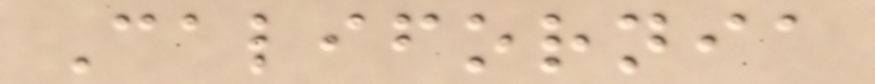California
